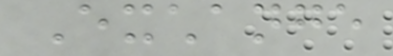Exchange
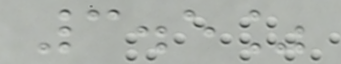3.5%
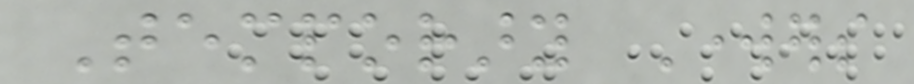Temporary Workers
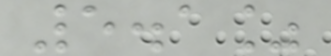5.1%
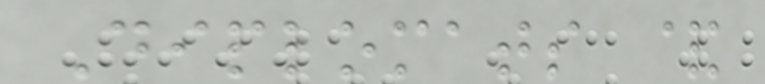Diplomats &
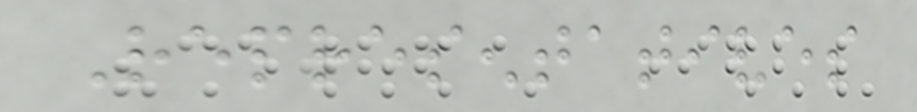Representatives
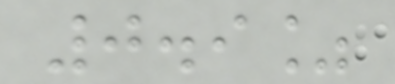0.9%
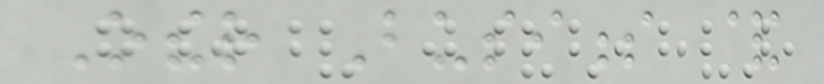Other Business &
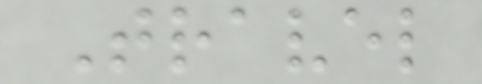Travel
